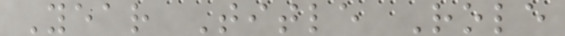Year Title Role
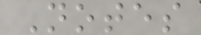Notes
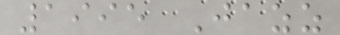1995 Jazz
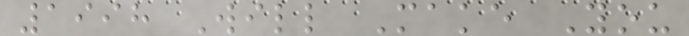1998 Will Make You
